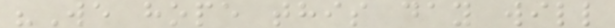"We hope this day will
